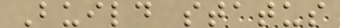Build status
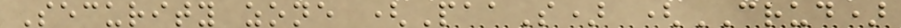Security zone (PaaS) (CRUD)
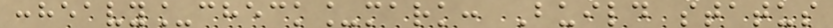:heavy_check_mark: Build status
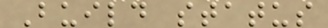Build status
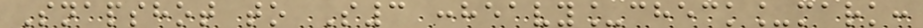Snapshot to S3 :heavy_check_mark:
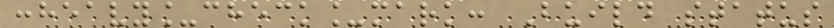:heavy_check_mark: Build status
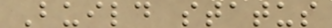Build status
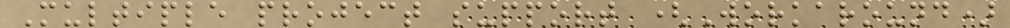Multiple project support (Workaround)
